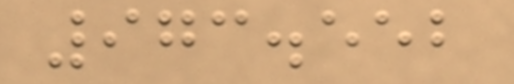973.552
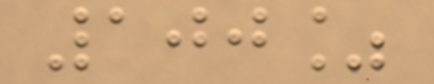100%
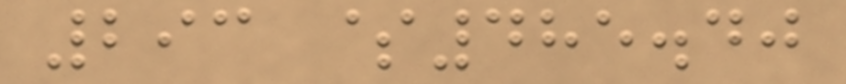293 $485.40
